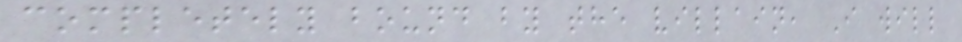completely bound by the villain, I will
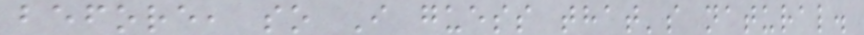before, so I guess that's natural.
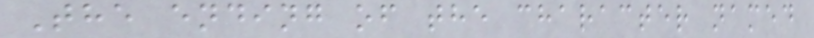The ending of the character named
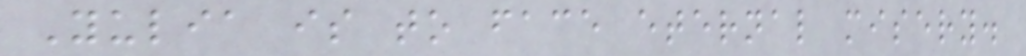Yulia is to face eternal misery.
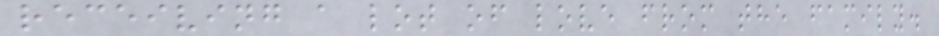receiving a lot of love from the family.
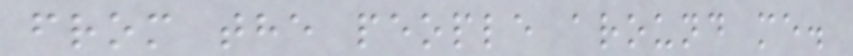from the people around me.
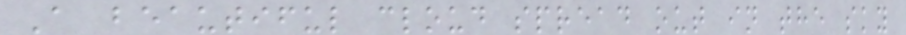A beautiful cloud spread out in the sky
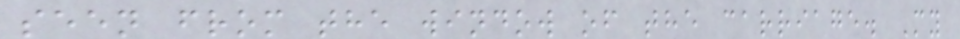seen from the window of the carriage. My
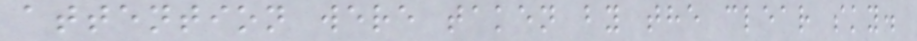attention were taken by the clear sky.
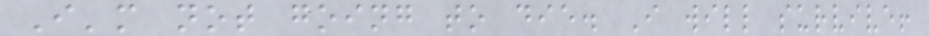I'm not going to die. I will survive!
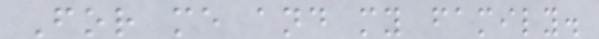For me and my family.
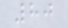80
